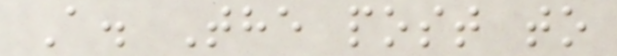A. The post to
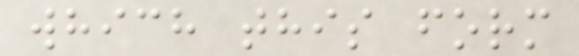which this form
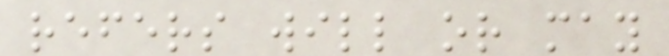refers will or may
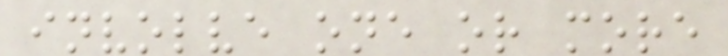involve one or more
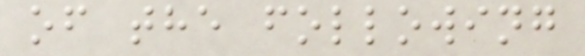of the following
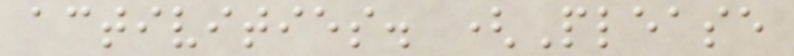activities. (Please
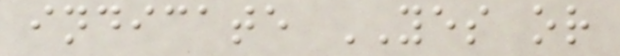indicate YES or
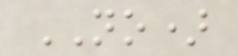NO)
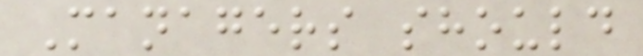Managers should
